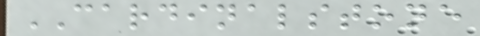CARDINALSTONE
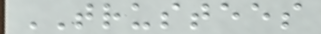TRUSTEES
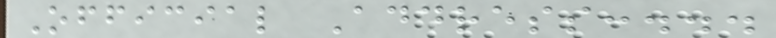Official Address:...
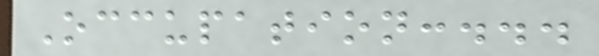Occupation:...
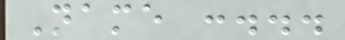Name :...
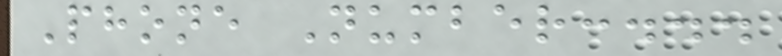Phone Number:...
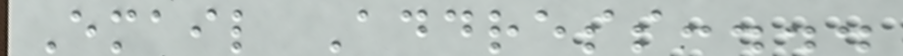Email Address:...
